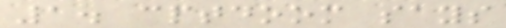1. cptdoom says
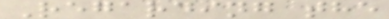Regarding the
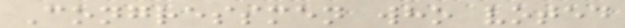Congressmen who voted
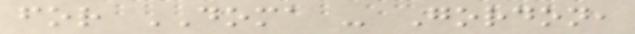for DOMA - Gordon,
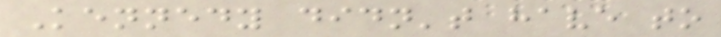Kennedy didn't have to
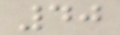40
